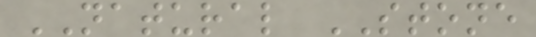NATURAL STONE
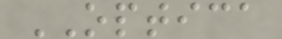OPTICA
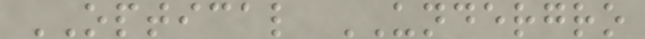OPTICAL UNDERGRO
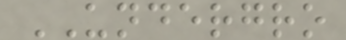UNDERGRO
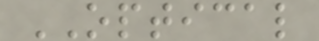OPTICAL
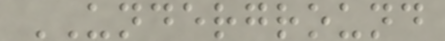UNDERGROUND
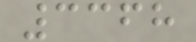3368
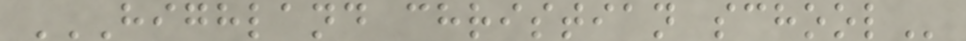HIGHLAND CHRISTIAN SCHOOL
